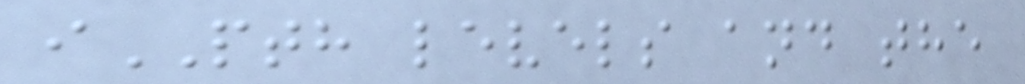iPTH levels and the
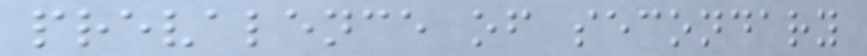prevalence of secondary
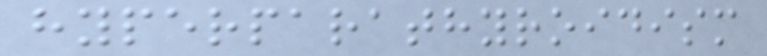hyperparathyroidism
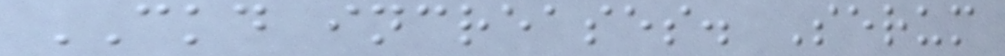CKD increases. Serum
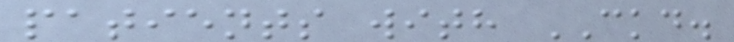patients with CKD.
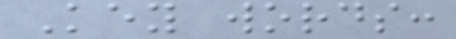Key words:
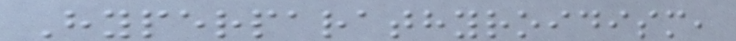Hyperparathyroidism,
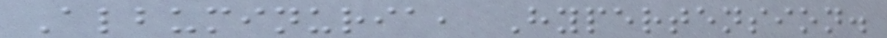Albuminuria, Hypertension.
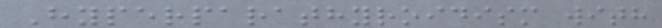Hyperparathyroidism with
